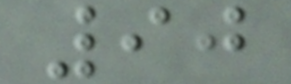90
